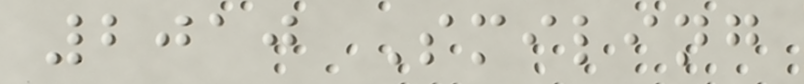2010 Smiling
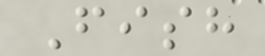Fish
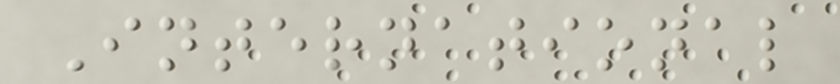International
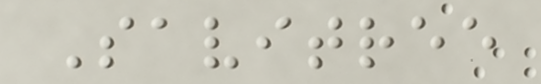Savitree
